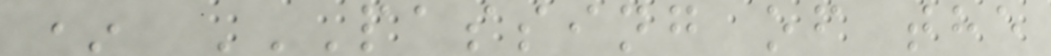* PASSING OF THE
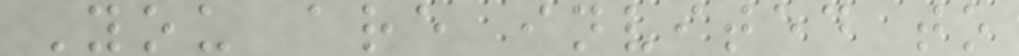You are invited to
